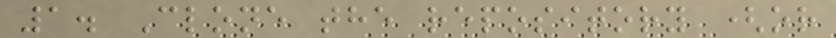1. Clone the repository (or
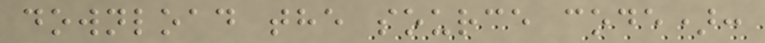download the source code):
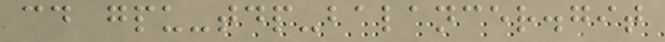cd gpu-tdp-balancer.git
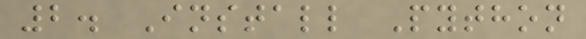2. Install Python
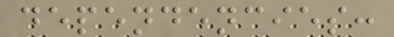dependencies:
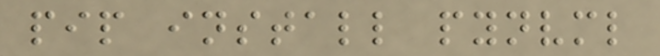pip install pynvml
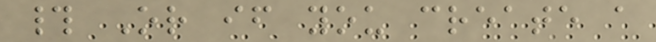# Or if you create a
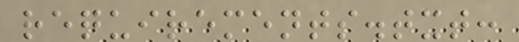requirements.txt:
